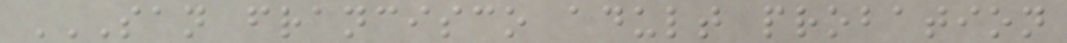SAN FRANCISCO ADULT PROBATION
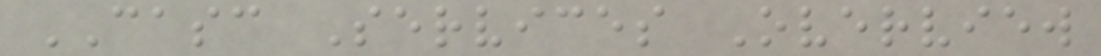CASC Services Overview
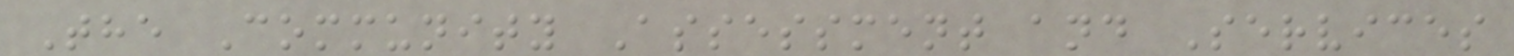The Community Assessment and Services
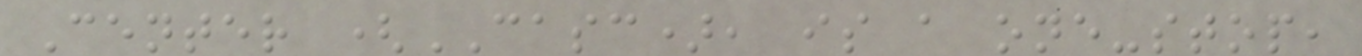Center (CASC), is a one-stop,
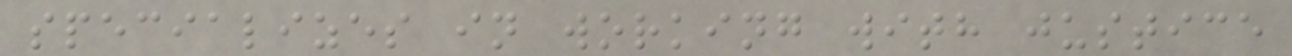specializes in working with justice
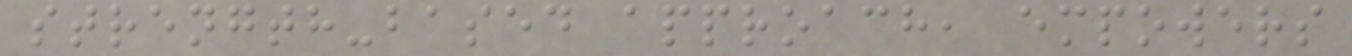strength-based approach, empowers
